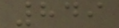849
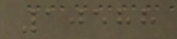10588
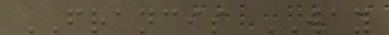FRANCIS WAY
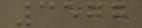3577
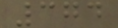374
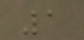1
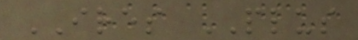IRES PLUS
